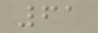61
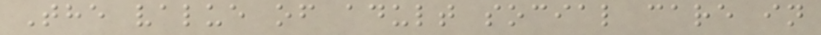The value of adult social care in
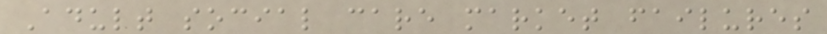Adult social care market failures
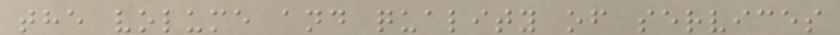the volume and quality of services
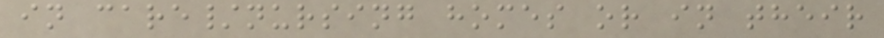in care/nursing homes or in their
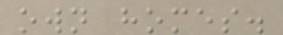own homes.
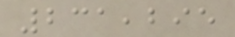231,295
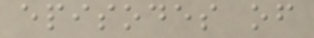episodes of
